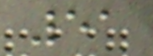51
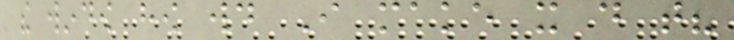the window how would I make it do that?
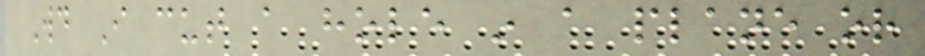Would I cut a hole in a plane or
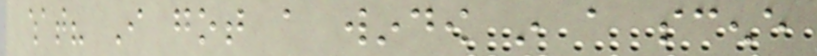what? I got a window in a scene
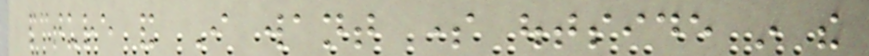pcture and I want some outside in the
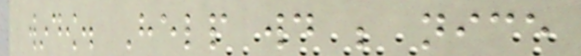window. Help would be nice
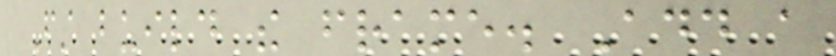First build the frame. Add a
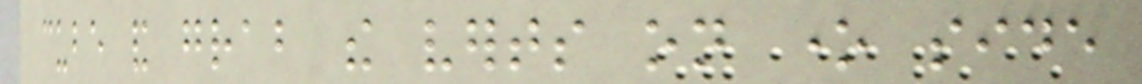cube and grab the verts on one side
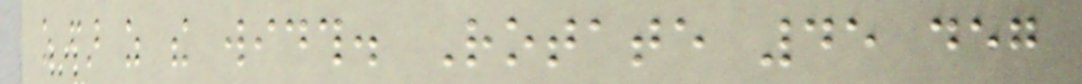as far as the width. Rotate 45 deg
